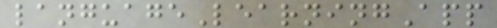languageLearningApp
